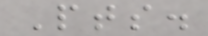Pts.
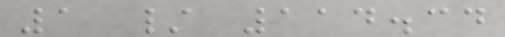1 / 114.34
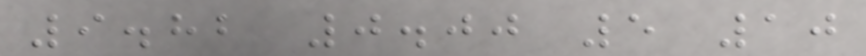9.82 0.00 5 10
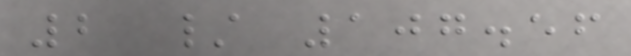2 / 107.56
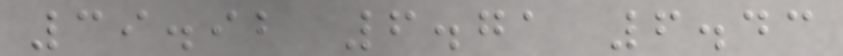39.92 6.71 6.43
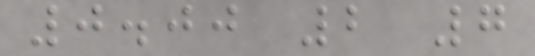0.00 2 7
